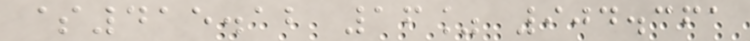$415.12 16% 904.361
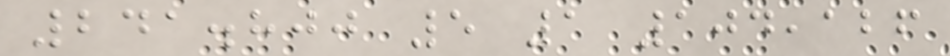241.800 5 1 104,126
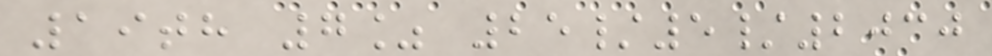19th 7% 25/5/2030
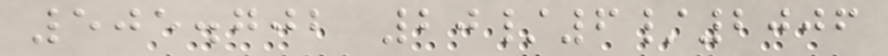505.702 20/6/2006
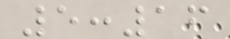5:16
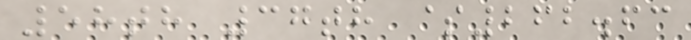58th 37th $262.63
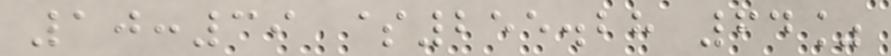10:39 $255.28 64%
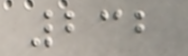232
